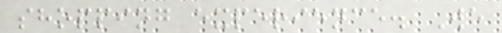shopping experience. We
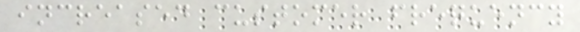increased customer frequency
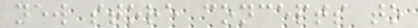new store concepts to
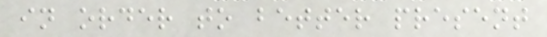in order to better present
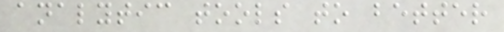analytic tools to better
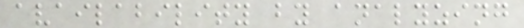availability by analyzing
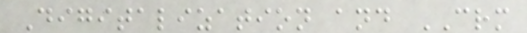Digitalization and CRM
